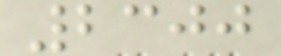2300
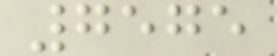7575
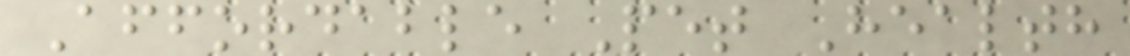Affordable Pet Health
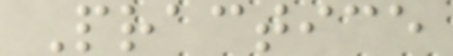Practice
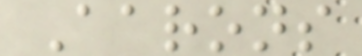Aarons
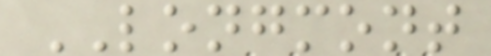LONGMONT
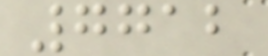7712
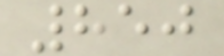850
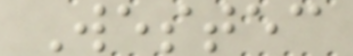Westec
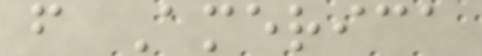f America
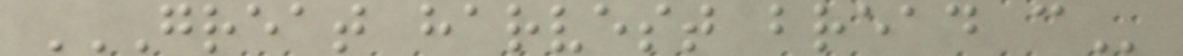GREAT HARVEST BREAD C
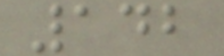142
